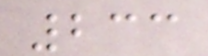233
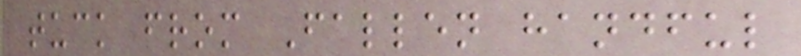tuck from Fallen handful
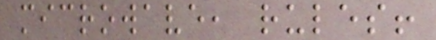microwave, rules!
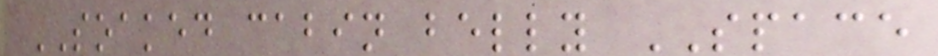SOAKED cabin belly SPACE
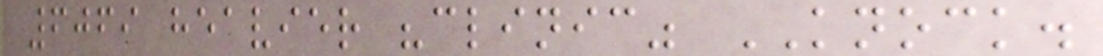6069 heavier "clinic" KNOCK.
